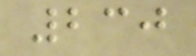230
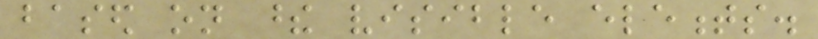based on these visible elements.
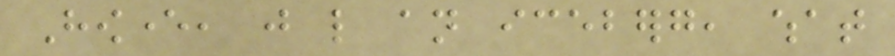However, just like an iceberg, what
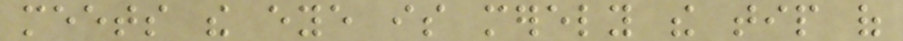meets the eye is merely the tip of
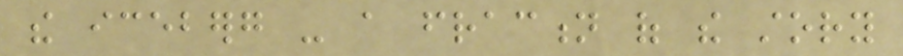the iceberg - a fraction of the story
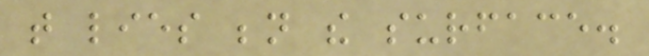that lies beneath the surface.
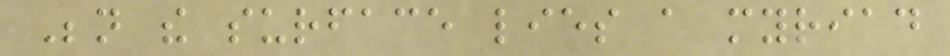Beneath the surface lies a myriad
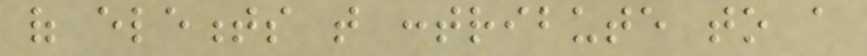of elements that contribute to a
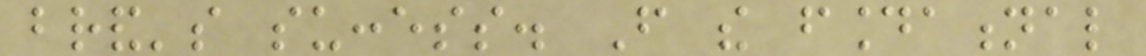brand's success. From the foundational
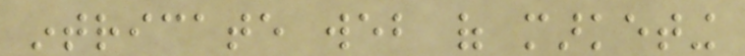intricate web of marketing
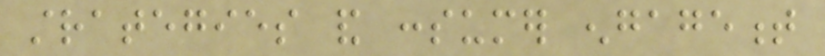strategies and consumer engagement
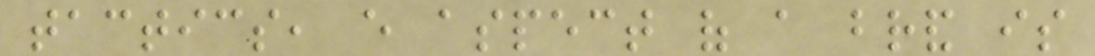tactics, every aspect of a brand is
